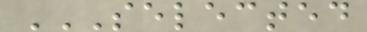SELECTED
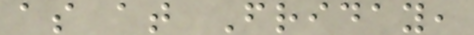as at Friday,
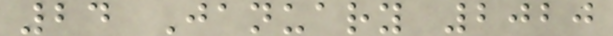24 January 2020
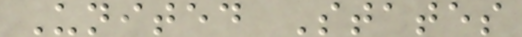United States
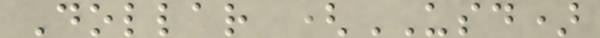Dollar (USD)
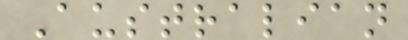Australian
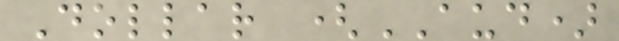Dollar (AUD)
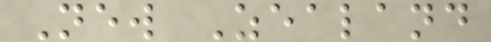New Zealand
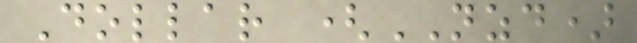Dollar (NZD)
